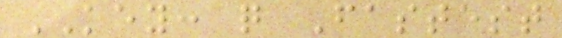KEY: q Fastest
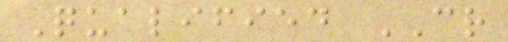Qualified CR
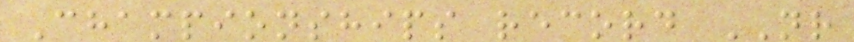Championships record NR
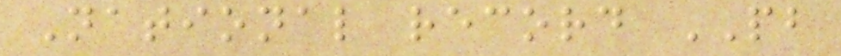National record PB
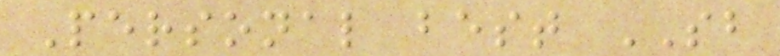Personal best SB
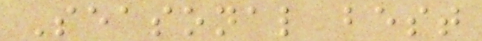Seasonal best
